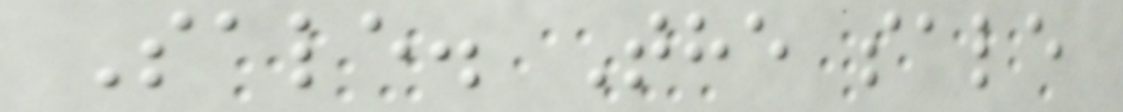Sale. The sale
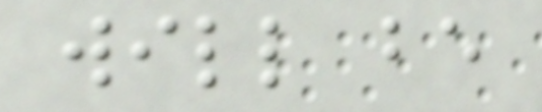will be
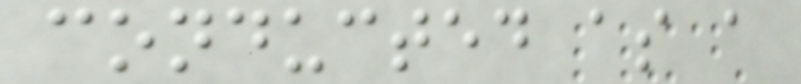conducted as a
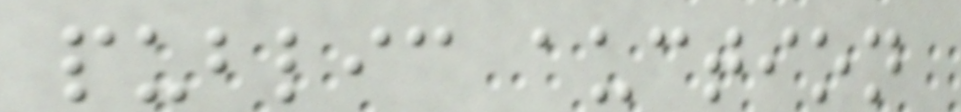public auction
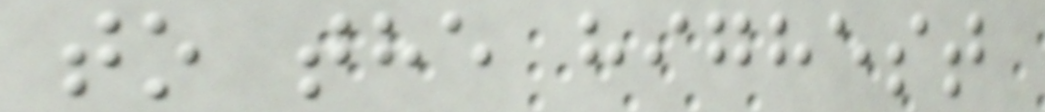to the highest
